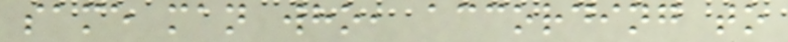same man who, according to
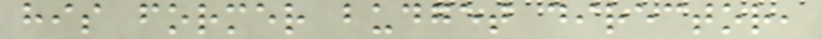his former budget director,
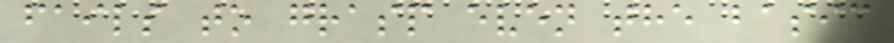fails to grasp even the basic
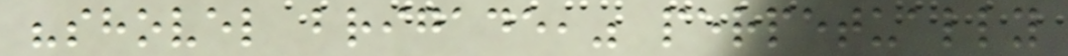"shovel brigade," perpetually
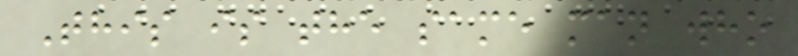This is the same man who
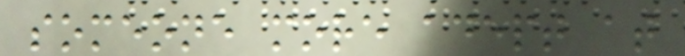someone more adept at
